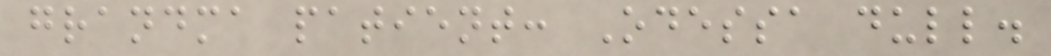grandma patient: Odessa dull.
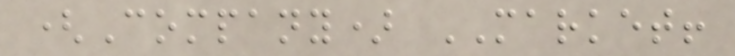(Company) MARKET!
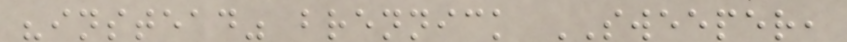"instead" brennick SWEEPER,
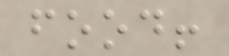food!
